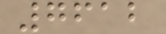7612
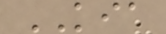KIA
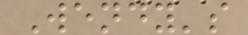Wendy's
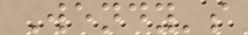Wendy's
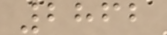2862
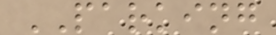PARKING
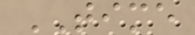TIME
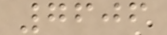7606
